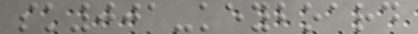sk001-keyboard
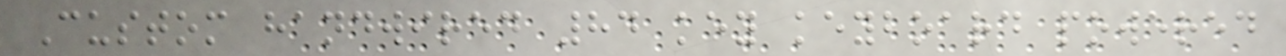Custom handwired 84 key keyboard powered
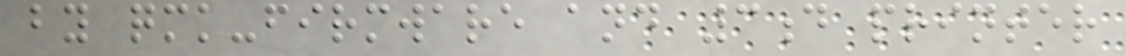by qmk-firmware and 3d printer
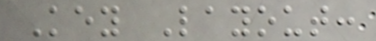Key Layout:
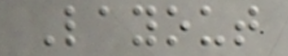Layout
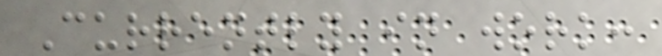Currently in work:
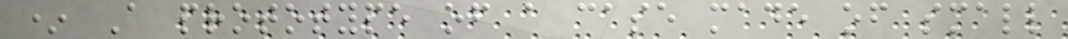* A prototype of a case made of small
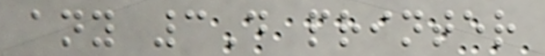any 3D printer
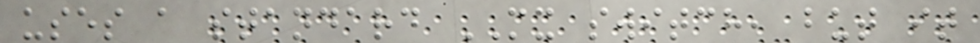uses a standard MX switch, but it
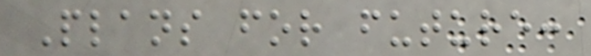Plans for future:
